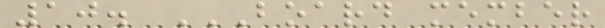10. BOARD MEMBER
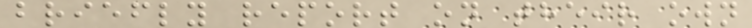briefly report on their own
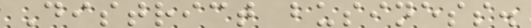District business.
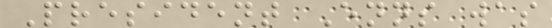President Enns was
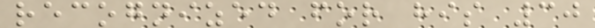recognized for his 30
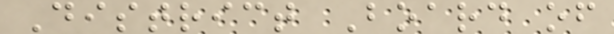District Board of
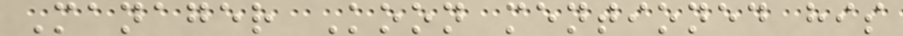Manager Koon mentioned his
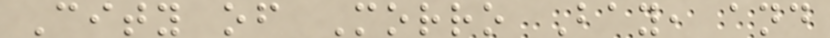City of Morro Bay, and
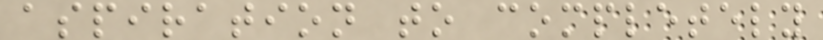aspiration to completely
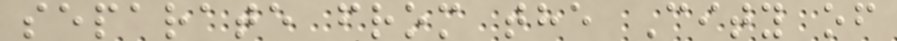separate from the City of
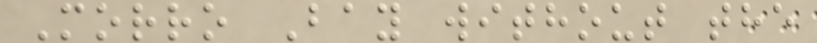Morro Bay without the
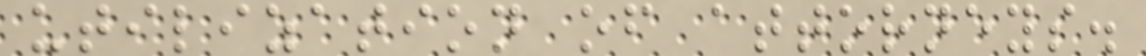utilization of attorneys.
